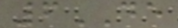6DE
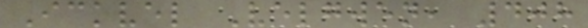Ickvel Velgwen, 408
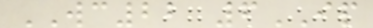WC22 6IP
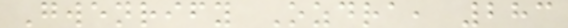Gwenrify Ozdra, 283
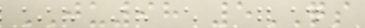JU98 5QS
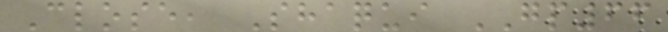Close, Shaqui GP66
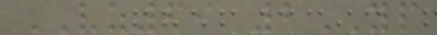VZ69 2YP
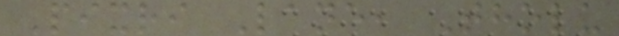Pixri Lane, Tholu
